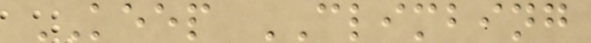KEEP CLIMBING
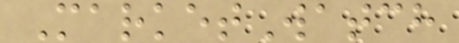MarketWatch
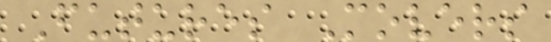Futures Movers
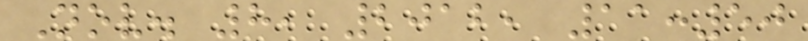Nov. 8, 2012, 11:50
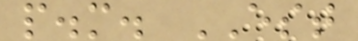p.m. EST
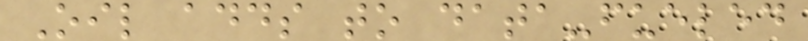Oil adds to data-fueled
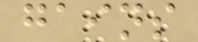gains
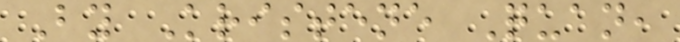By Kristene Quan,
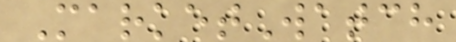MarketWatch
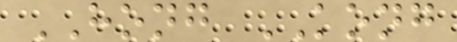HONG KONG
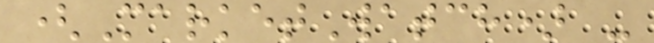(MarketWatch) -
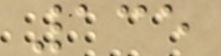135
